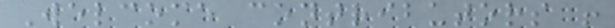Welcome contributors !
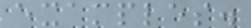examples.
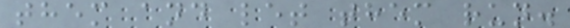them and let them run.
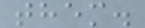them.
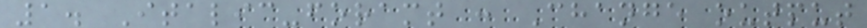1. Italic-foramt : Change output
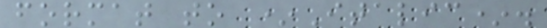format to *Italic*.
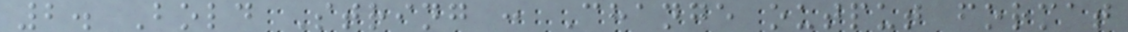2. Bold String : Change output format
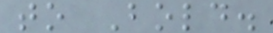to Bold.
